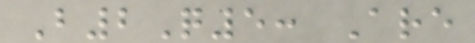B2Q5: Are
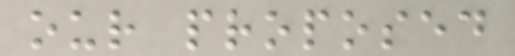our proposed
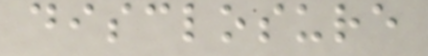disclosure
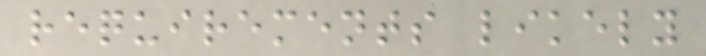requirements likely
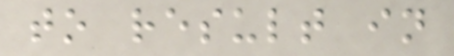to result in
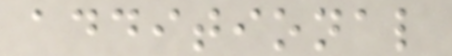additional
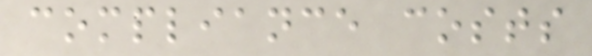compliance costs
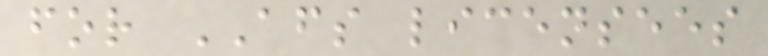for AFS licensees
